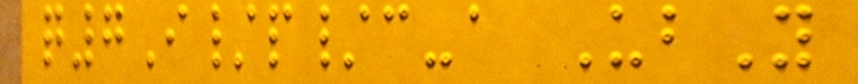q7I/p/c-a UbY
